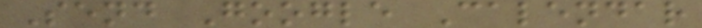Send Google Calendar
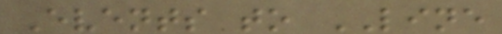Events to LINE
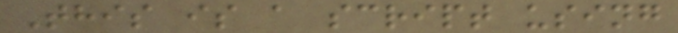This is a script using
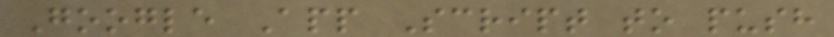Google App Script to push
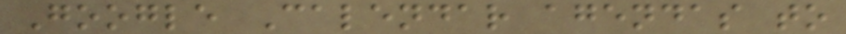Google Calendar agendas to
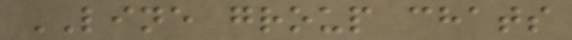LINE group chats
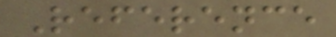Reference
